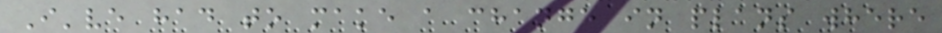I've had to make a change in plans where
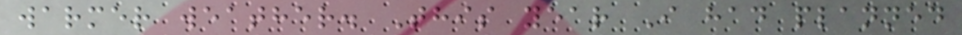warmer weather. This year I had planned
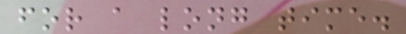for a long time.
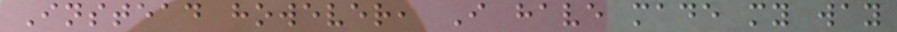Instead however, I have made my way
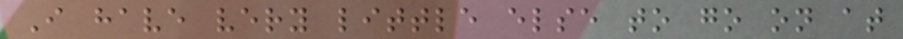I have very little else to go on at
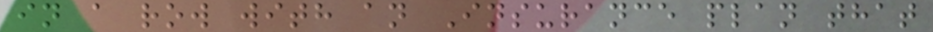in a row with an Insurance plan that
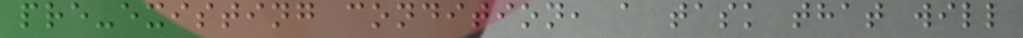pre-existing condition, a task that will
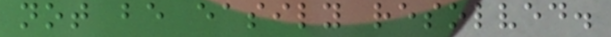not be easily resolved.
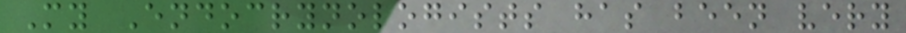My Endocrynologists has been very
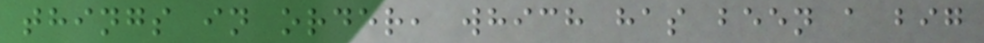things in order, which has been a big
